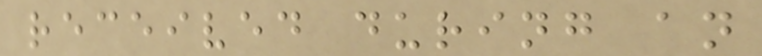received during an
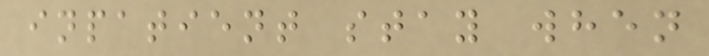inpatient stay when
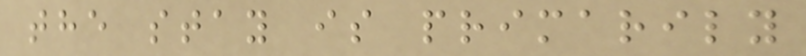the stay is primarily
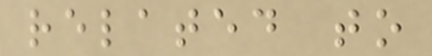related to
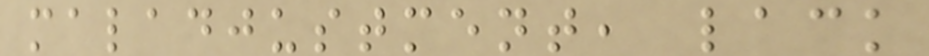maladjustment, lack
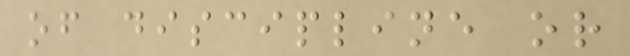of discipline or
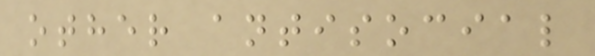other antisocial
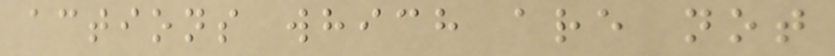actions which are not
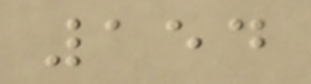154
